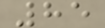85
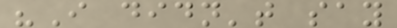"I didn't say
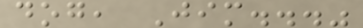dog, Jim..."
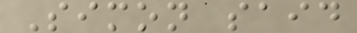Simon said
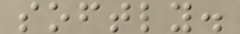softly.
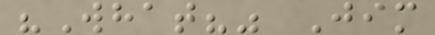"What?" Jim
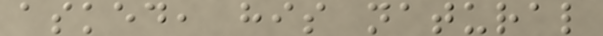asked, his natural
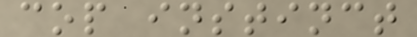cop instinct
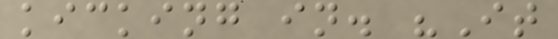kicking in. "It
